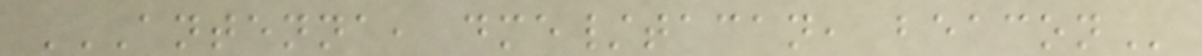ANTENNA, DME/TACAN, BEACON
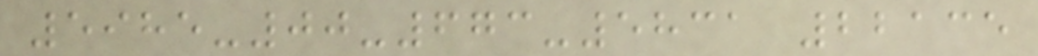5985-00-673-5831 22135
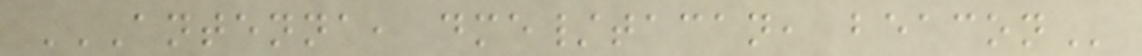ANTENNA, DME/TACAN, BEACON
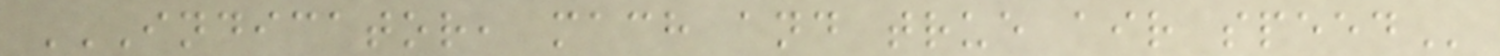INDICATOR, MACH AND TRUE AIR SPEED
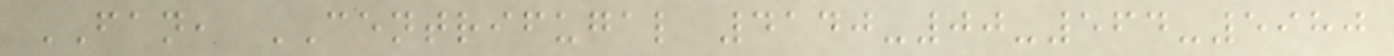FAN, CENTRIFUGAL 4140-00-564-5980
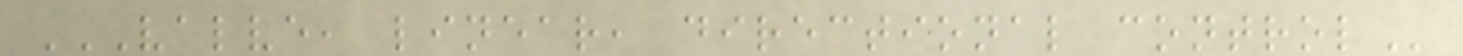VALVE, LINEAR, DIRECTIONAL CONTROL
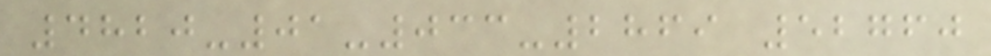4820-01-033-2869 52760
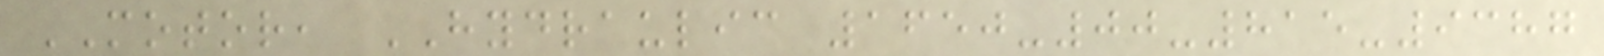MOTOR, HYDRAULIC 1650-00-815-9387
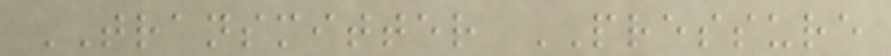TRANSMITTER PRESSURE
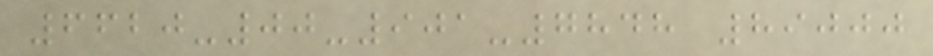6620-00-901-7848 89000
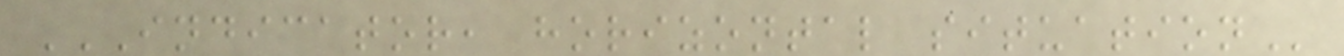INDICATOR, HORIZONTAL SITUATION
